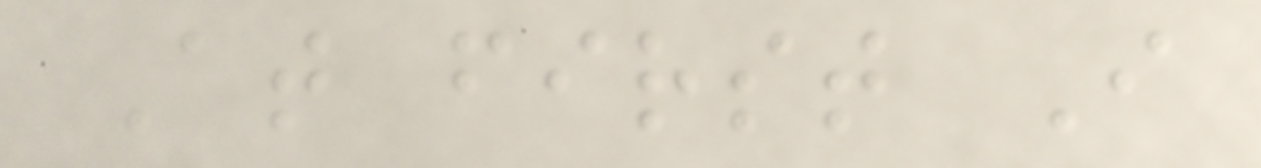At first I
